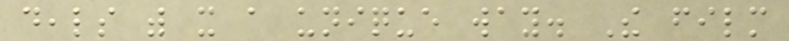deals with it a unique way. The film
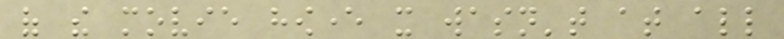of the movie however it wasn't at all
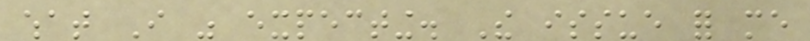what I was expecting. The issue for me
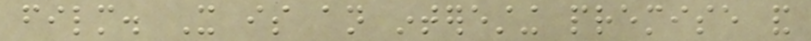film. It is an interesting premise and
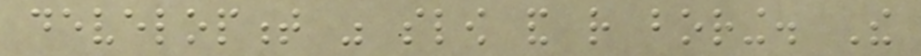development was slow and rather boring. The
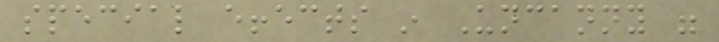special effects in Uncanny were
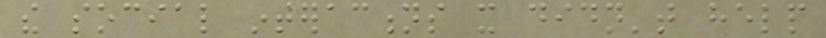the social interactions it didn't help
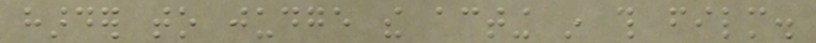harder to judge the acting in this film.
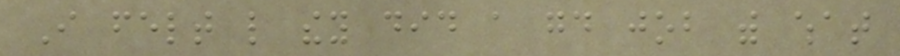I felt like they did a good job with what
